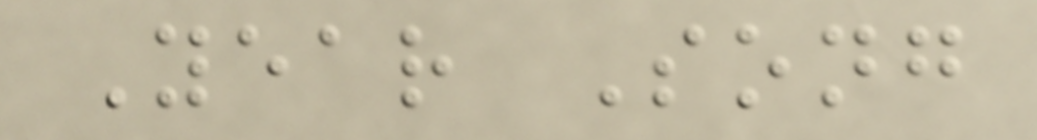Year Song
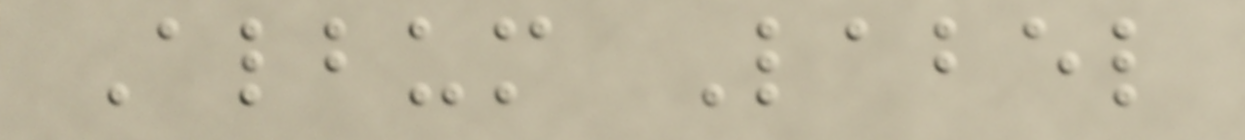Album Label
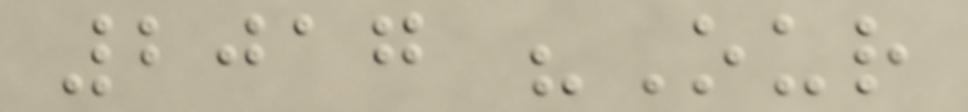2017 "Our
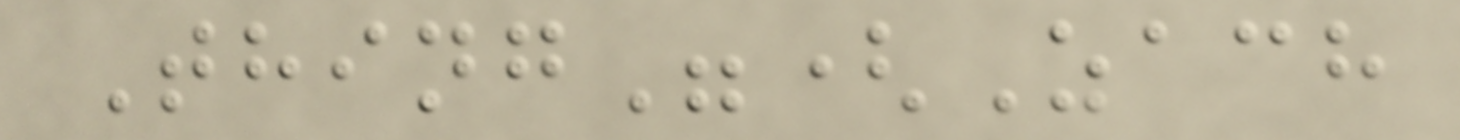Thing"(Zach
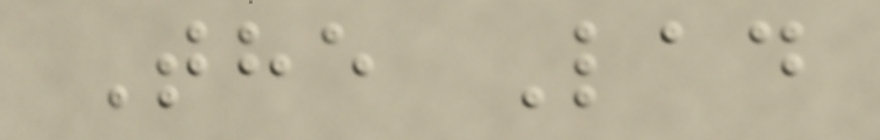The Lad
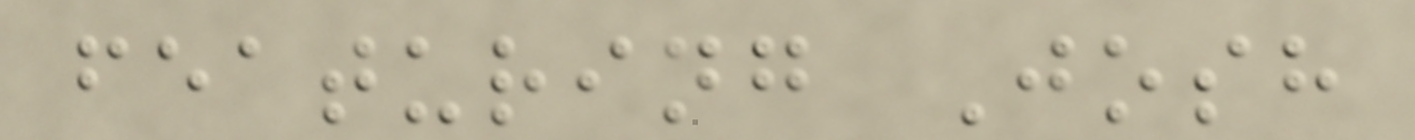featuring Josh
